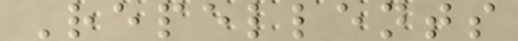Repellents
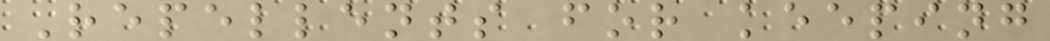Repellents for keeping
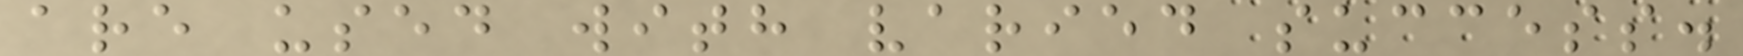are used with varied success.
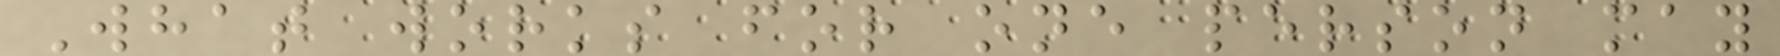What works for one person may
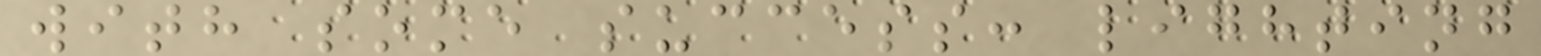with some success: lighting
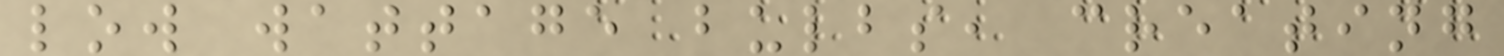low wattage bulbs, creating
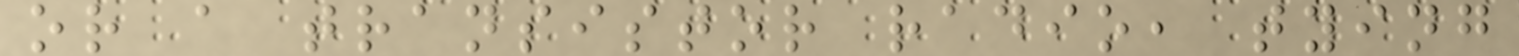or a transistor radio, tying
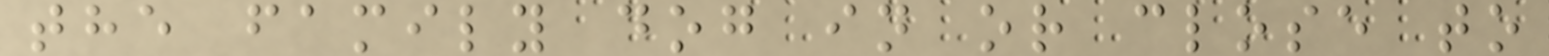the family dog in or close to
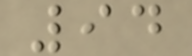94
